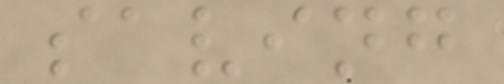saving
